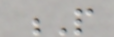P
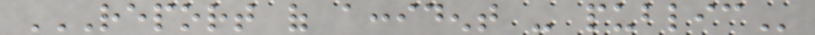REPORT OF ACCIDENT - PUBLIC
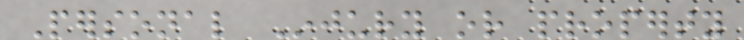Personal Injury or property
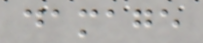damage
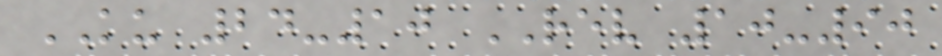KU 24-10 REV 10-90
